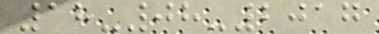18-08-2017
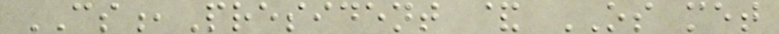CS,President & OS met
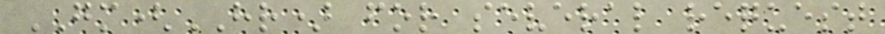GM(HR) for several request
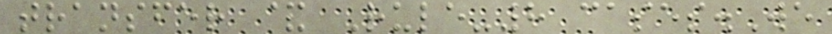transfer & Rule-8 cases.We
